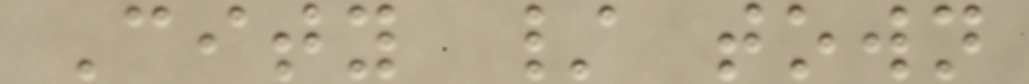City / town
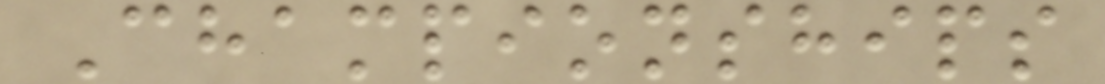Championships
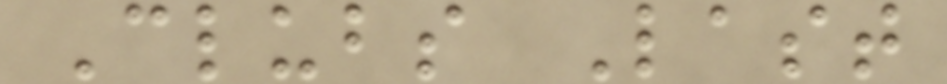Clubs Last
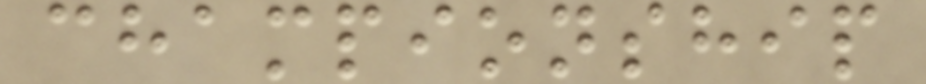championship
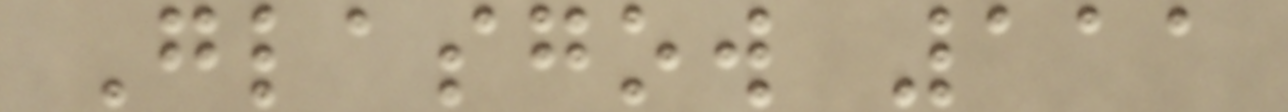Glasgow 111
